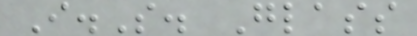I.S. Glass
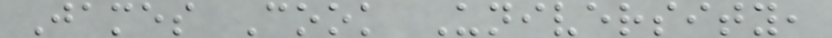James Cook University,
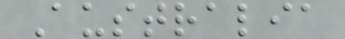Australia
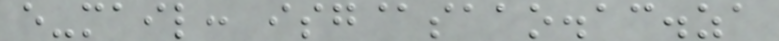e-mail: isg@saao.ac.za
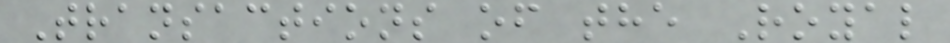Transactions of the Royal
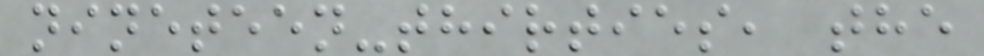nineteen-thirties, the
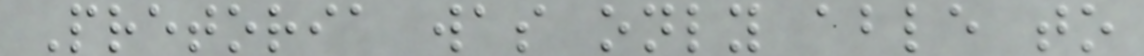Pretoria was only able to
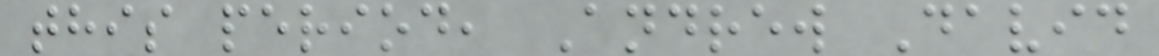this period, Andrew David
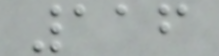116
